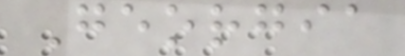Georgia
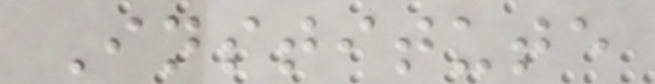Institute
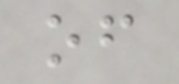of
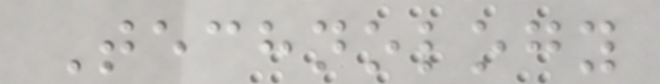Technology
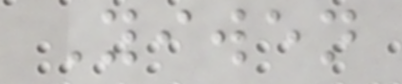Yiwen
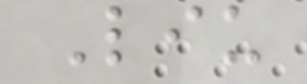Liu
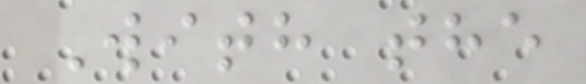With the
